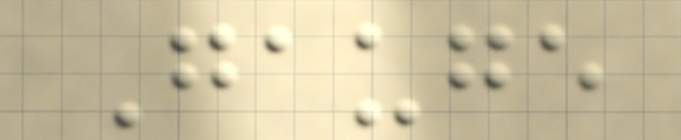Gauge
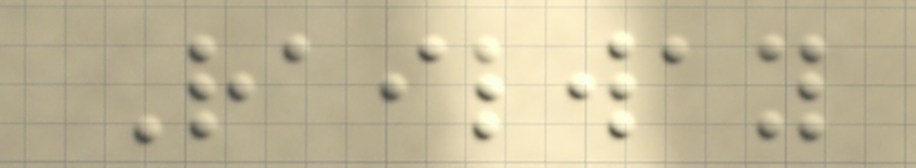Railway
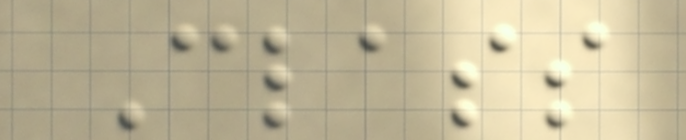Class
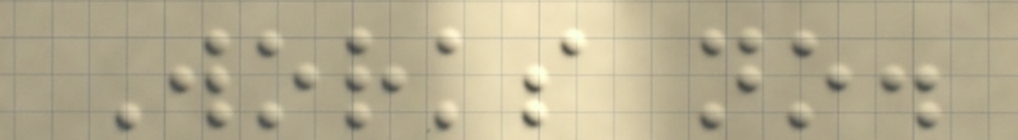Works no.
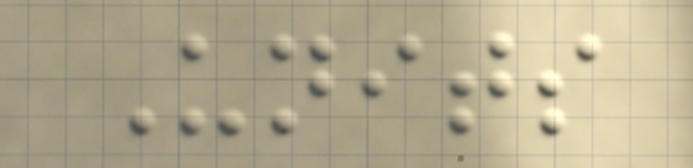Units
